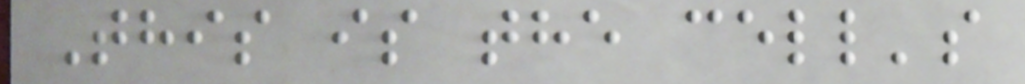This is the cell's
